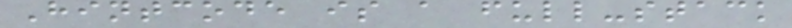Hintcode is a full-stack
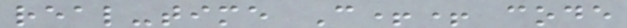real-time C++ code
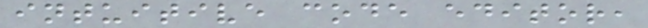intuitive code editor,
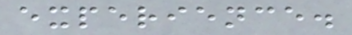experience.
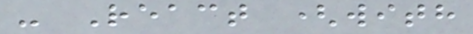- React (with
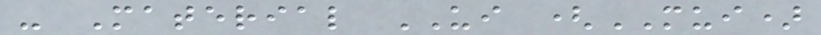- Material UI (MUI)
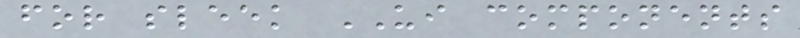for sleek UI components
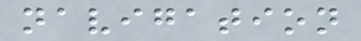navigation
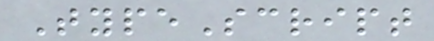TypeScript
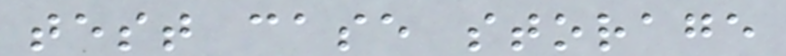test case storage
